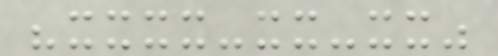"xxxx-xx-xx"
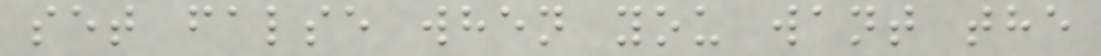set false when you want the
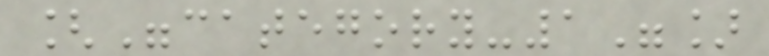["category-1"]
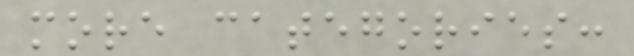more categories:
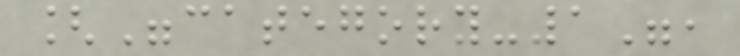["category-1",
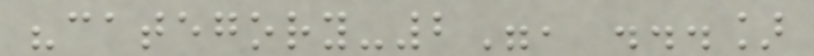"category-2", ...]
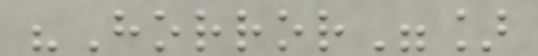"Horror"]
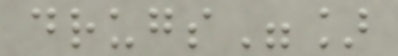drugs"]
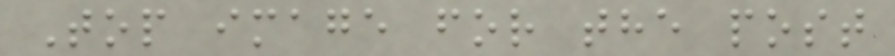Top image for the post
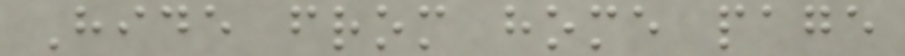Hide from home page
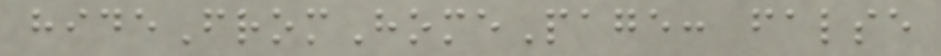hideFromHomePage: false
